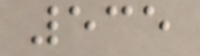535
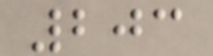203
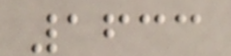1633
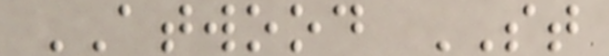ATWOOD ST
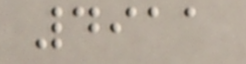4911
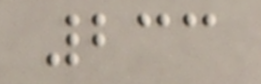233
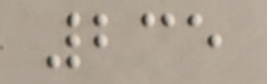235
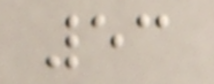53
